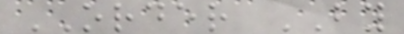ORDER BY
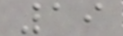19
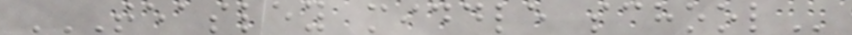TEASLEY MIDDLE SCHOOL
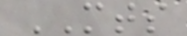MTS
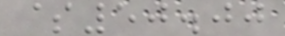$50.00
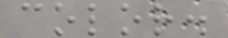color.
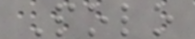Polo
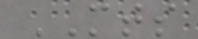MTS
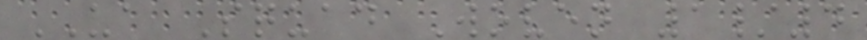UA Squad Woven 1/4
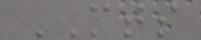MTS
